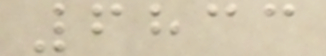6833
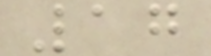17
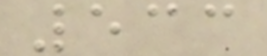533
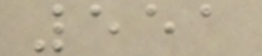551
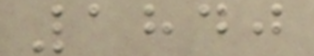1840
